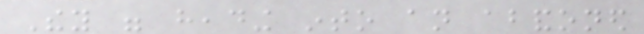They were heading into an abandoned
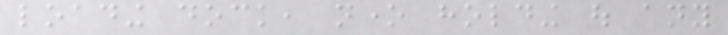loading dock, none holding out any
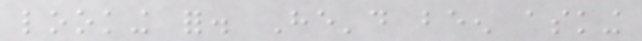looking for. He'd been asking
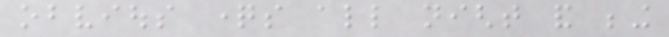obvious questions all night and being
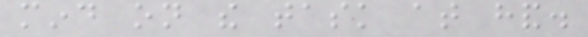mind on the task at hand.
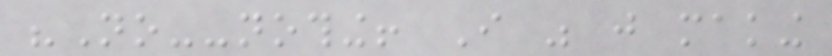"No--nothing! I was just making
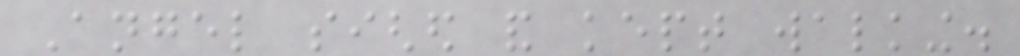Angel sighed and kept walking.
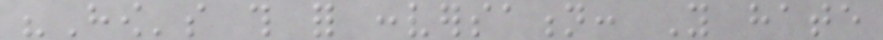"How's this for conversation: You hate
